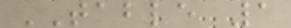TABLE 1
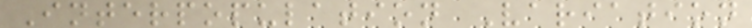Interpopulation Variation
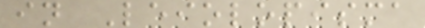in Leiolopisma
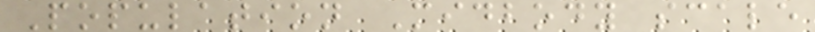Population Midbody scale
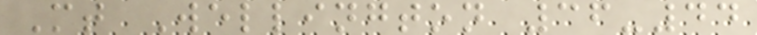Mt Wellington 36-44
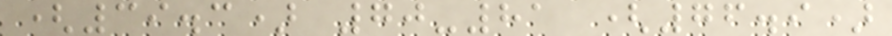(39.3) 70-81 (76.9)
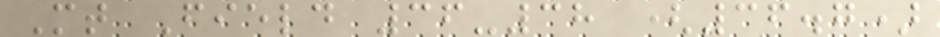Mt Field 36-38 (36.7)
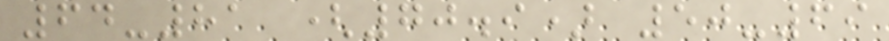64-81 (70.9) 50-69
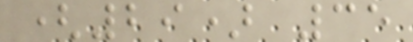(29) 35
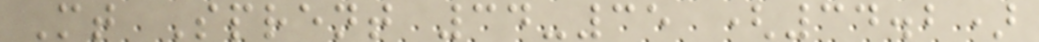Mt Sprent 34-35 (34.2)
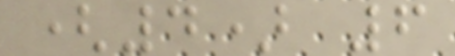(4) 6
